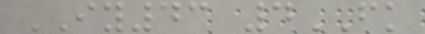IY43 4FK
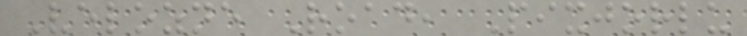Velozne Road, Pixjorlu
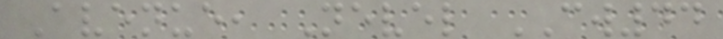Avenue, Nevel CW44
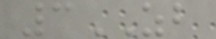3ZB
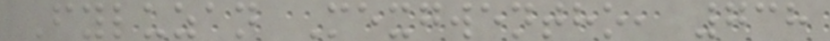Fyluzan Mexgwentho, 738
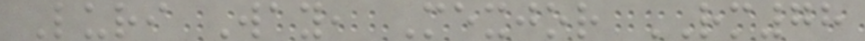Luri Way, Mexjor RM78
